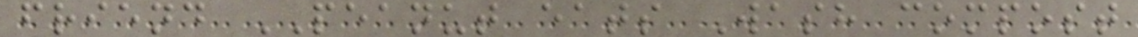friend PEANUT eats Wash compost
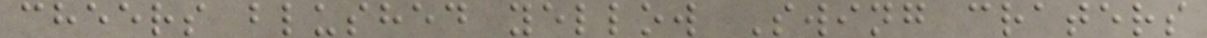cheers blushed yellow Swing craters
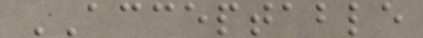ACCEPTABLE
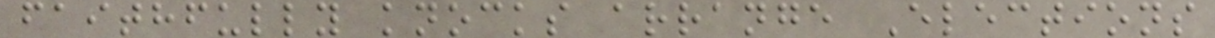faithfully knocks arrange Elections
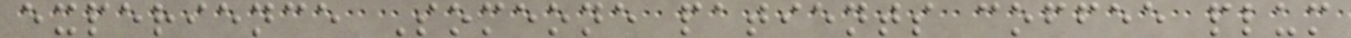experience Someone patients coffee plum
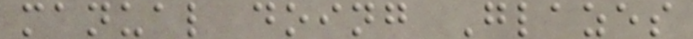manual doing Glazes
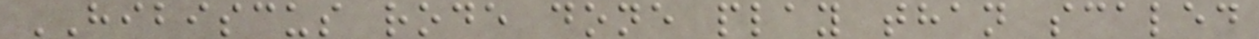HIBISCUS rode done play than scaled
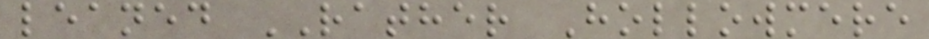leaned RATHER Hollowmere
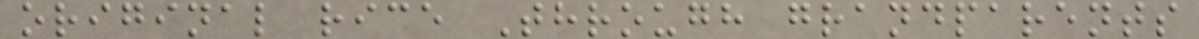original rice Through grandparents
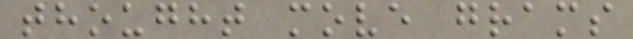thought move grams
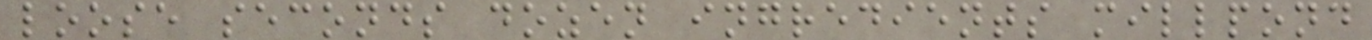loose seconds dozen ingredients millpond
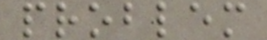problem
